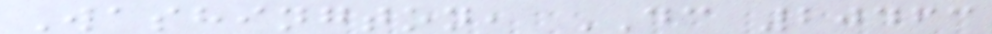Washington, DC 20463
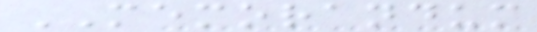MEMORANDUM
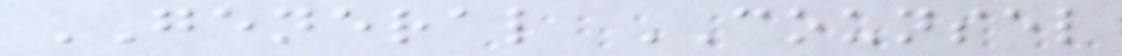GENERAL COUNSEL
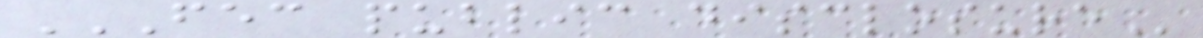FEC PUBLIC DISCLOSURE
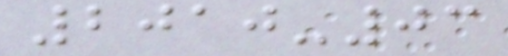2010-03
